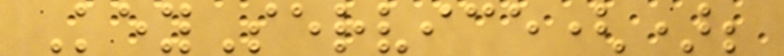KeyService();
